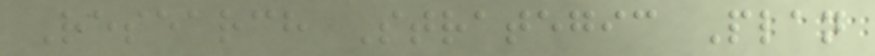Research Strategic Plan
